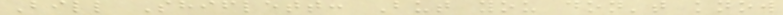Bill Shiflett: But you don't know
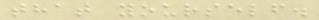that yourself.
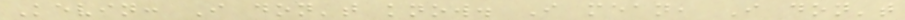Kevin: I don't know. I mean, I don't
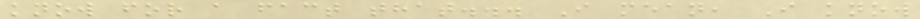know for a fact that... I mean, I know
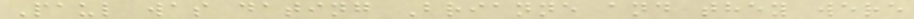Paul was dating Brianne and they were
